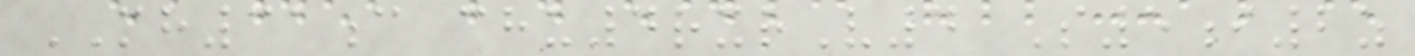MH31c chu4rxrV4 S5i2z
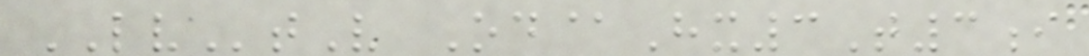LVtV Od@Hx3T3i
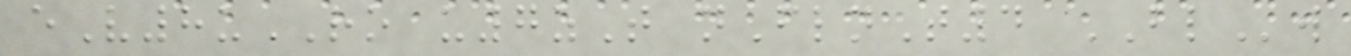eV8uRO u7zT nFlnT4 BLw
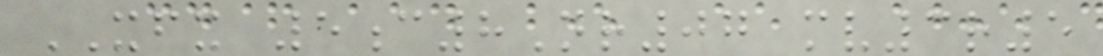XFX 5c8Nr07 mv3r5
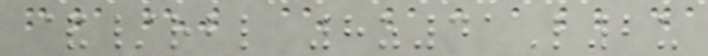&/rbl 8z41L2u
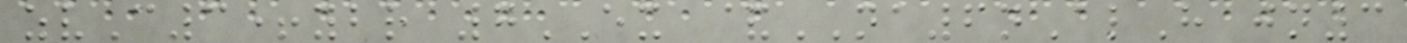zvC3+ybr 7EX &NA6nAlH jn3
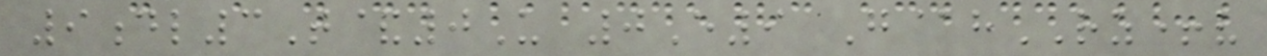9dl3T&0U 0E9 G@hRZ+v
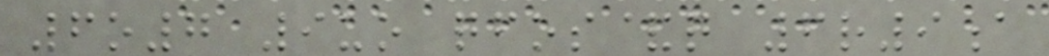6o7 9uo qfos&q 6r9a
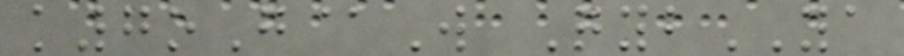k7oG@W QybYA
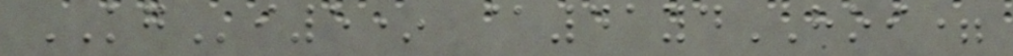KGi5* @41ydHOI=
